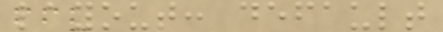layout: default
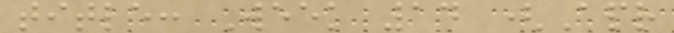title: Week 14 (Apr
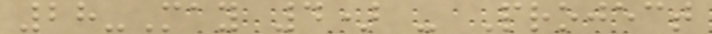28-May 4) - Project
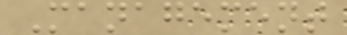Management
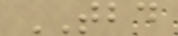TBD
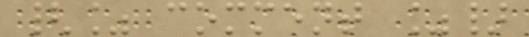{% comment %}
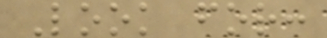Look for:
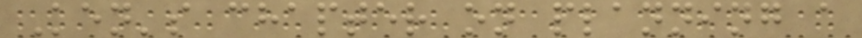Ken's chapter on planning a
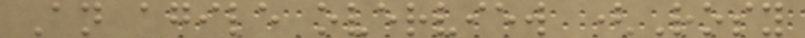An agile overview (Rosy
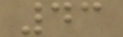43
